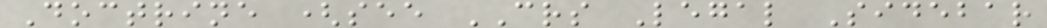Doctrine (see CRS Legal Sidebar
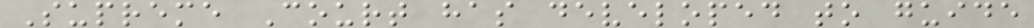Supreme Court has developed to guide
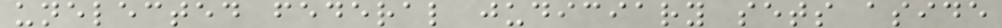unelected federal judiciary sets aside
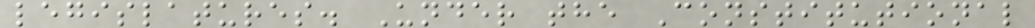legislatures. Under the Constitutional
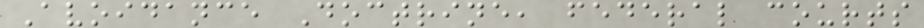Avoidance Doctrine, federal courts
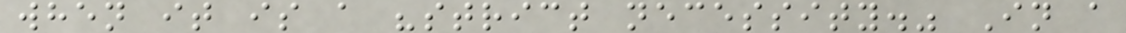when it is a "strict necessity." In a
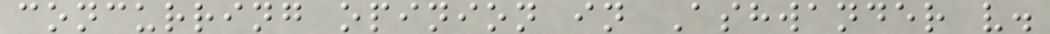concurring opinion in Ashwander v.
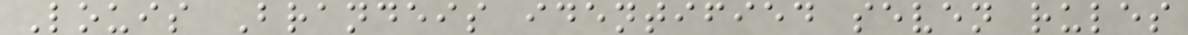Louis Brandeis identified seven rules
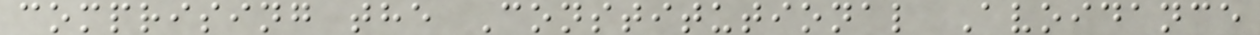comprising the Constitutional Avoidance
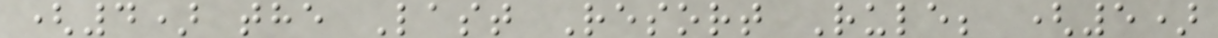(4) the Last Resort Rule; (5)
